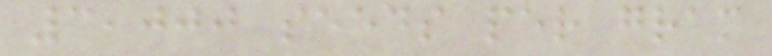3,000 seeds per gram
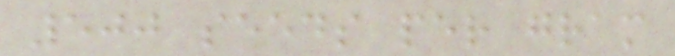500 seeds per gram
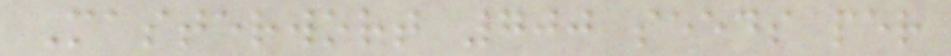Masterwort 700 seeds per
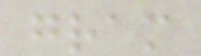gram
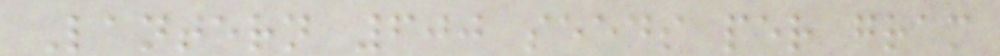Lantern 600 seeds per gram
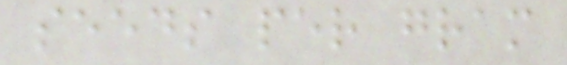seeds per gram
